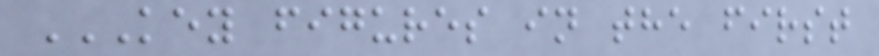KEY FIGURES IN THE FIRST
